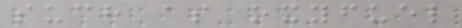such as oxyfuel
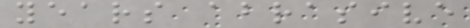years abrasive
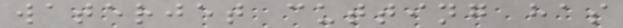waterjet cutting has
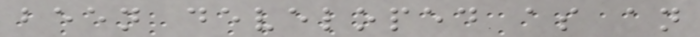been developed as an
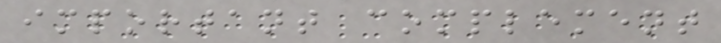important complement
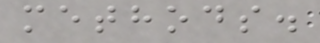methods.
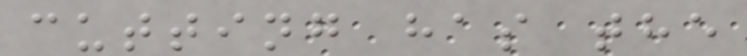cutting has the
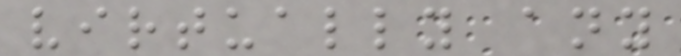virtually any
